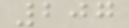207
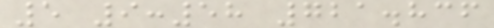5 9:58 721.836
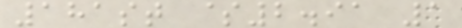181st $2.91 1
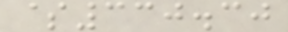$330.30
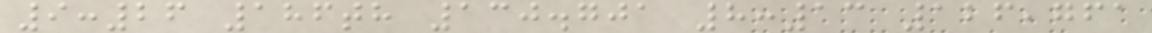9:26 186th 130.701 8:13 126,761
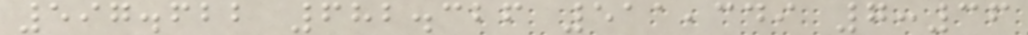597.622 682.326 511,349 7:36
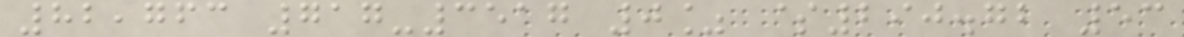82,763 717-3517 0% $290.72 53
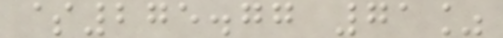$275.77 71%
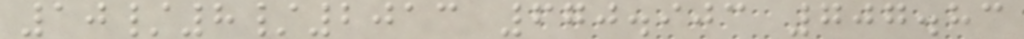10/8/2013 670.903 707.83
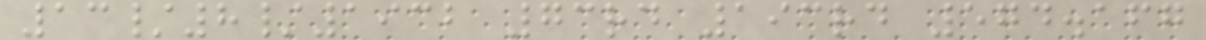13/8/1932 73rd 193rd 574.167
